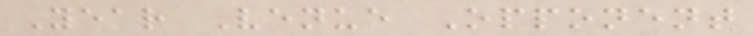Year Venue Opponent
